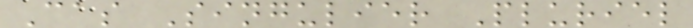Cas Singulier Pluriel
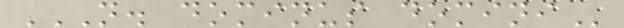N. DOMINUS DOMINI
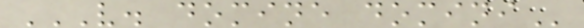V. DOMINE DOMINI
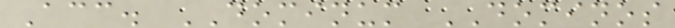Acc. DOMINUM DOMINOS
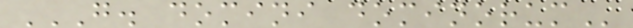G. DOMINI DOMINORUM
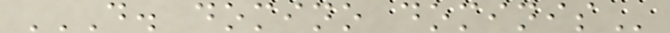D. DOMINO DOMINIS
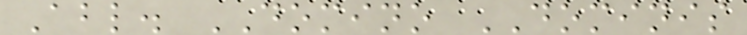Abl. DOMINO DOMINIS
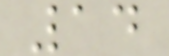14
